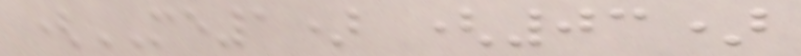(ME1) (03)
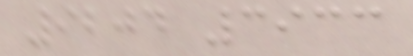9204 3933
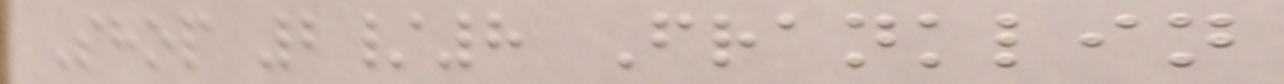Shop 2/8 Franklin
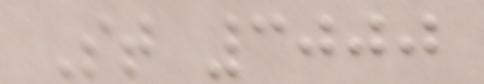St 3000
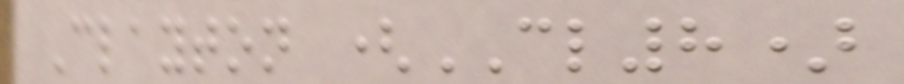Clayton (CL8)
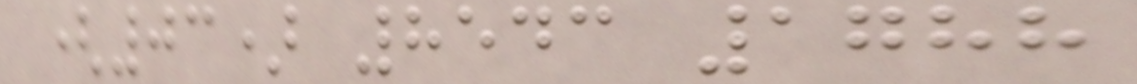(03) 8543 1788
